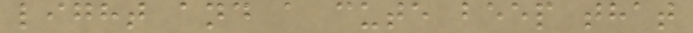light and a cute beep that
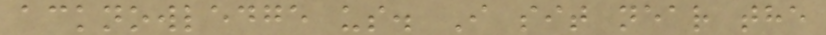acknowledge us. I sit near the
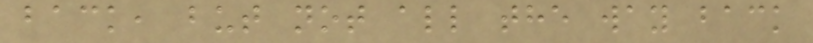back, but not all the way back
